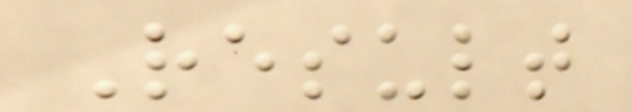Result
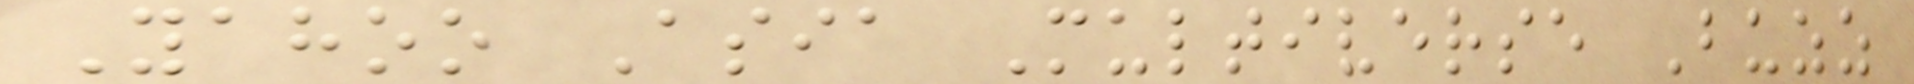Yahoo Asia Multiverse Buzz
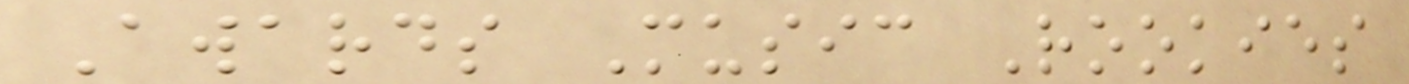Awards Music Rookies
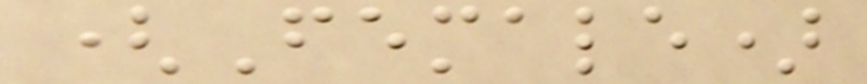(Female)
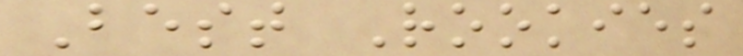Best Rookies
